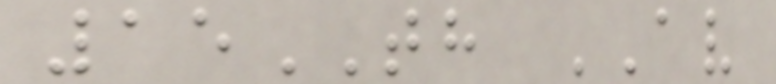15TH AV
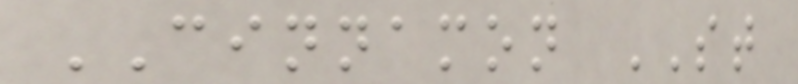CINNAMON ST
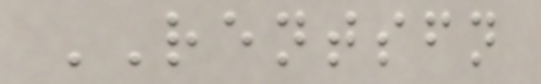RENTSFN
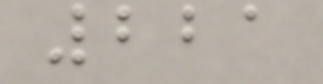221
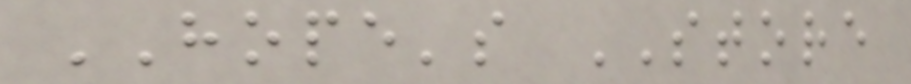HOPE's STORE
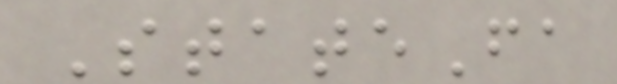StateFa
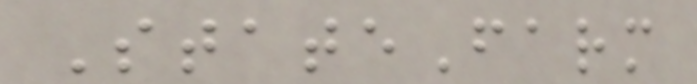StateFarm
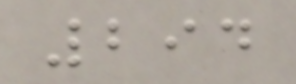294
